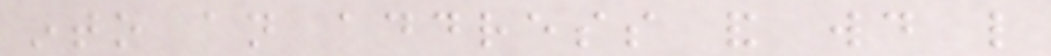into an address and would like
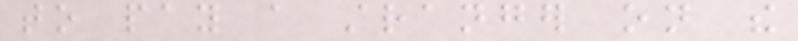to pay a stranger on the
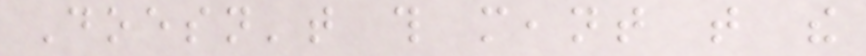Doesn't this meant that the
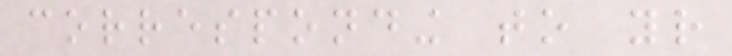corresponding to your
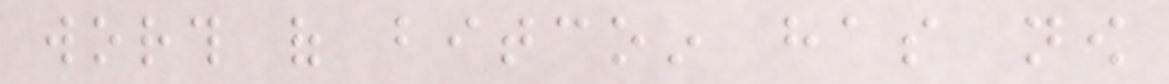worth of bitcoin has now
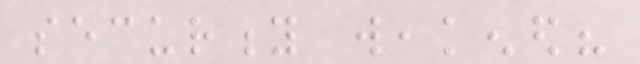security weakened?
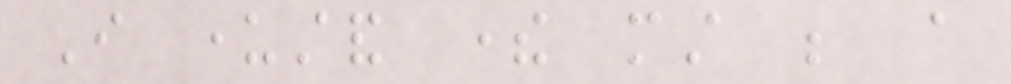I understand there must be a
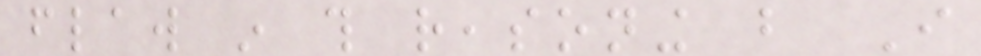flaw in this reasoning but I
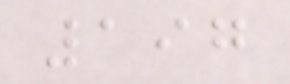197
